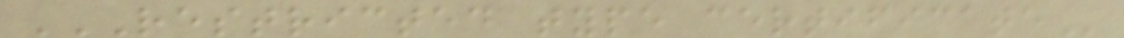RESTRICTED TYPE CERTIFICATE
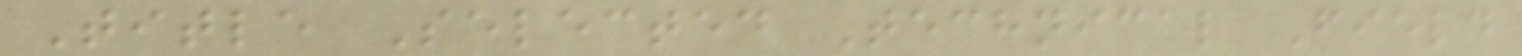Title Selected Technical Field
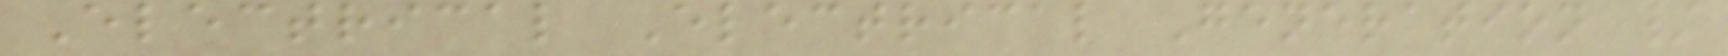Electrical Electrical Generation /
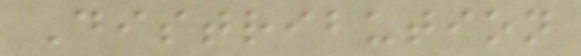Distribution
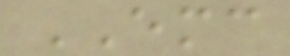EMC
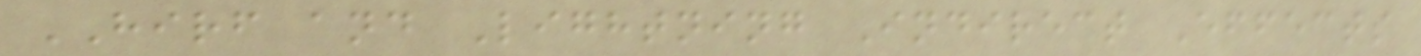HIRF and Lightning Indirect Effects
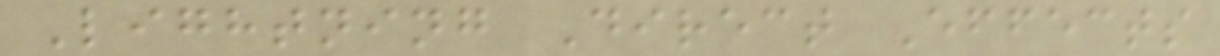Lightning Direct Effects
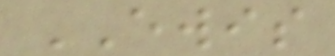EWIS
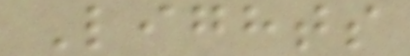Lights
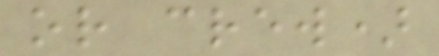or crew)
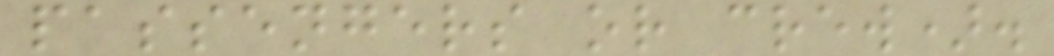passengers or crew).
